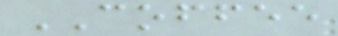COFFEE
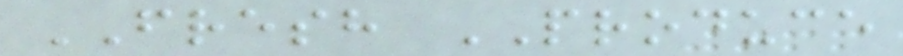FRESH PRODUCE
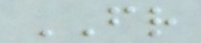FR
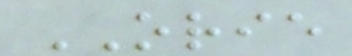ORIE
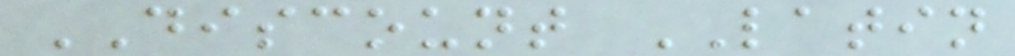DISCOUNT LATIN
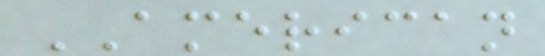AMERICAN
